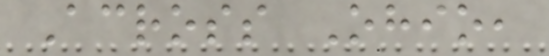Across Ohio,
